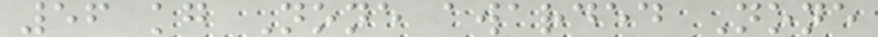56 kg None awarded None
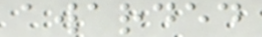awarded
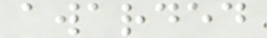awarded
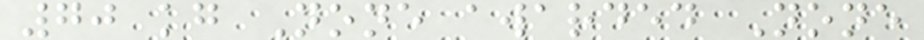70 kg None awarded None
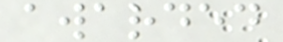awarded
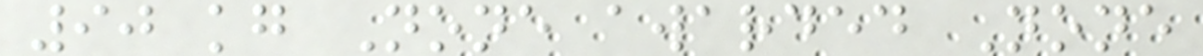90 kg None awarded None
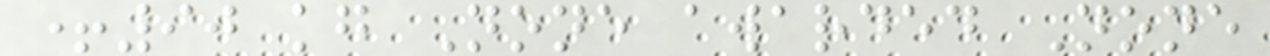+90 kg None awarded None
